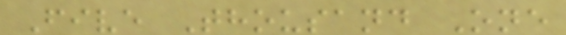Five Thousand One
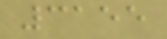3155
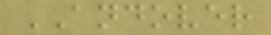ANDOVER
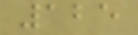125
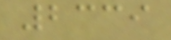2339
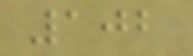102
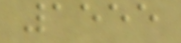1555
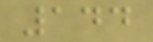144
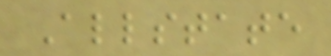Allstate
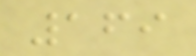169
